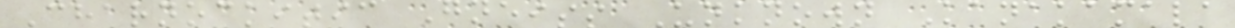Charnockitic Gneiss Unknown Kanakamala
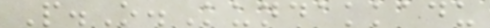P.O.Kundakkadu
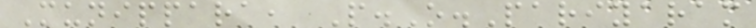Munippara, P.O.Pariyaram
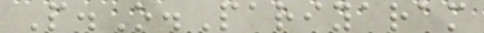P.O.Pariyaram
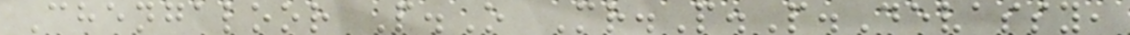Chengaloor P.O Mr.P.P.Devassy,
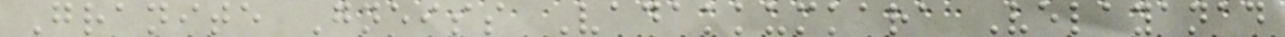Granite Gneiss Vadakkumkara Velayanad
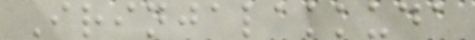Irinjalakkuda
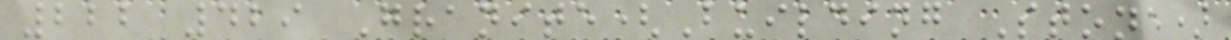222 429 Granite(Building Stone)
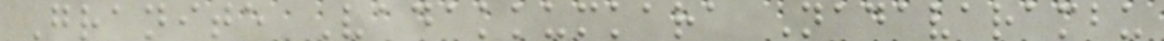Granite Vadakkumkara Nadavarambu
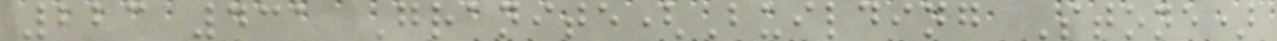223 431 Granite(Building Stone)
